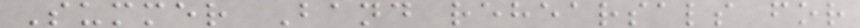Summer Band rehearsals for
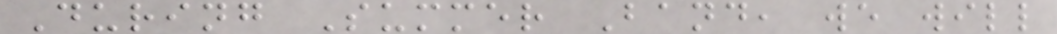During Summer Band, we will
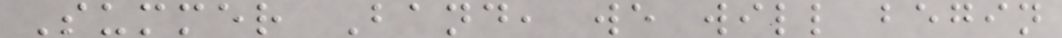Summer Band, we will begin
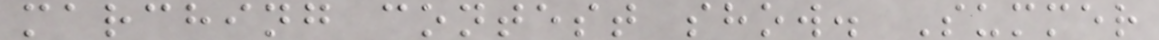marching contest show. Summer
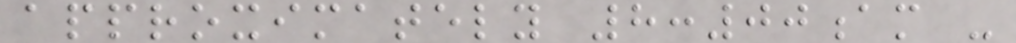approximately 8:00am -
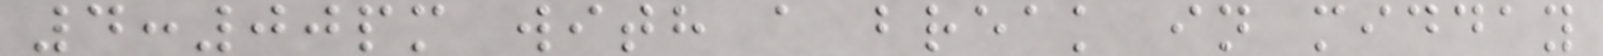4:00pm with a break in midday
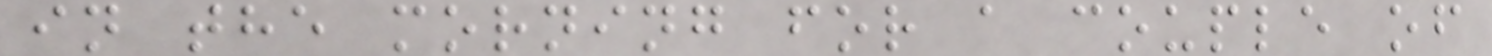in the morning for a couple of
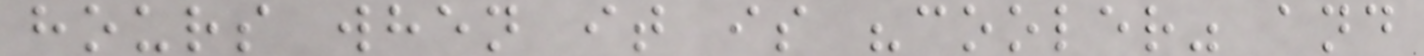hours when it is "cooler" and
